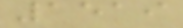1519
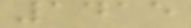1415
